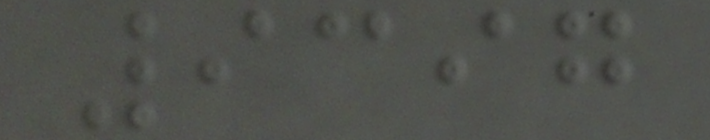9397
